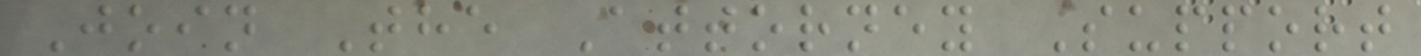Join The Attorney Support
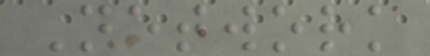Network
